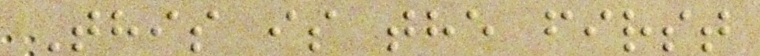This is the first
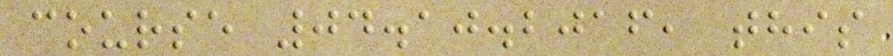course 04.10.2016, this
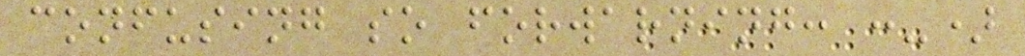confusing so forwarning: :-)
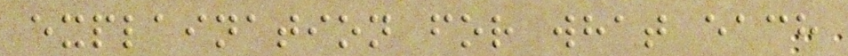explaination for what each
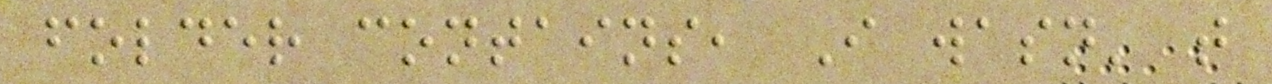folder contains, I wasn' t
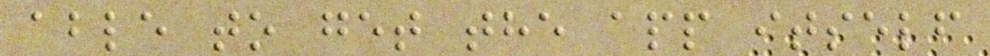able to get the app itself
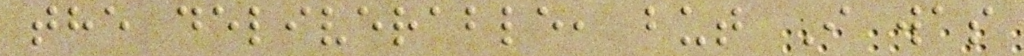the deliverable, but I was
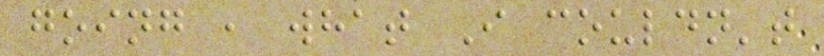going , what I couldn't
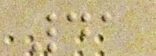41
